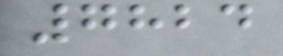7824
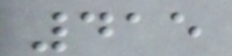415
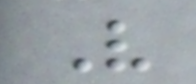V
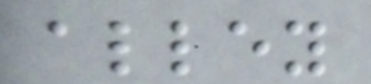alley
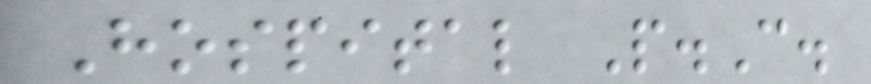Hospital P.C.
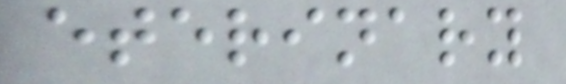eterinary
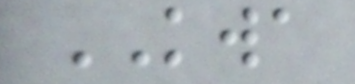KWA
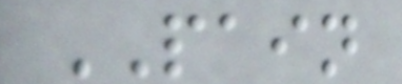PAIN
